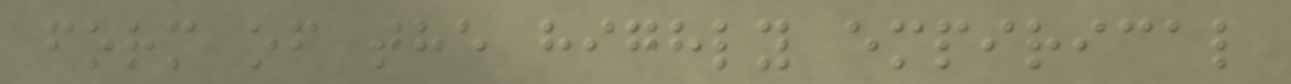form of the highly empirical
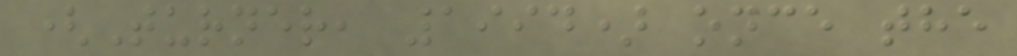(Turner, 1994) once the
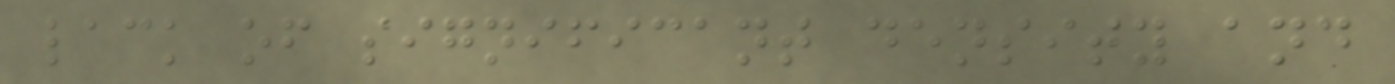lack of significant density and
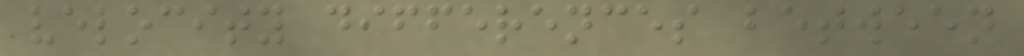velocity differences between
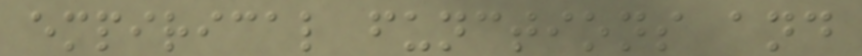empirical functions and
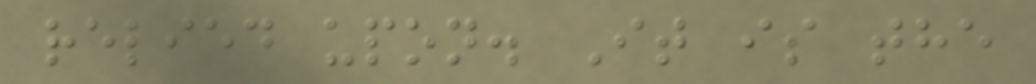relied upon. It is the
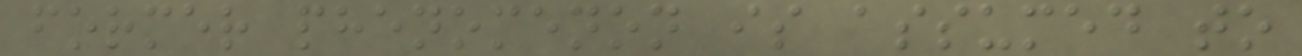former phenomenon is assumed to
